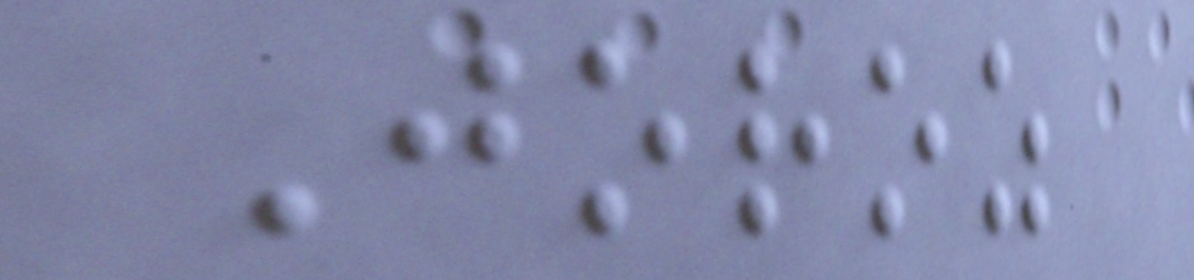Joroz
